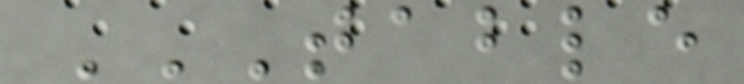TABLE
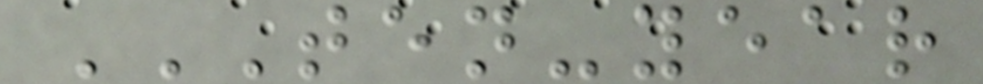TEN-YEAR
